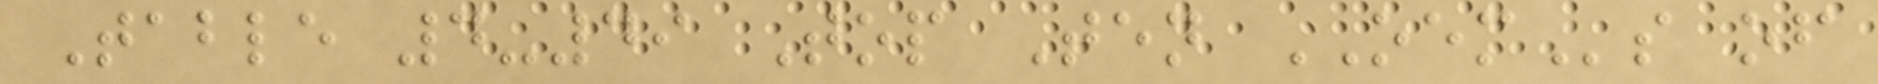Table 4-49 Top Ten OEMs of
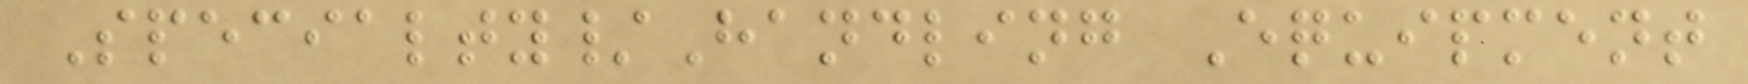Specialty/Handling Equipment
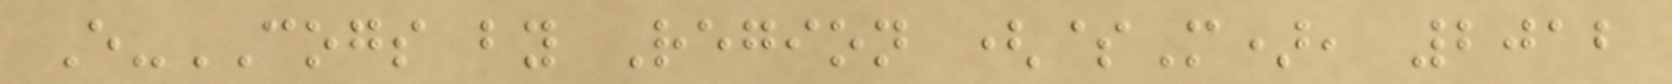E-COGS by Region ($M), 2012
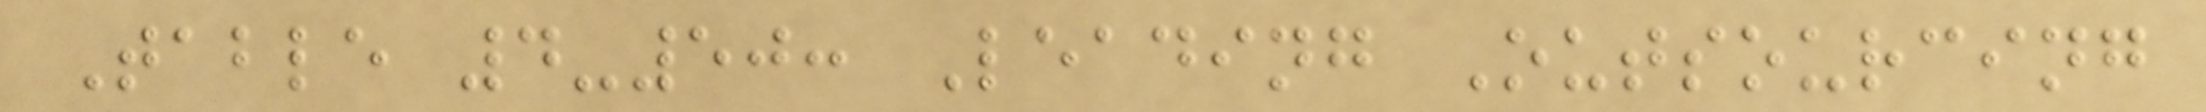Table 4-50: Leading Outsourcing
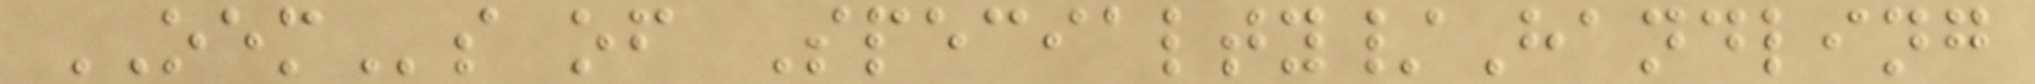OEMs of Specialty/Handling
